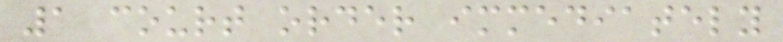1 court order immediately
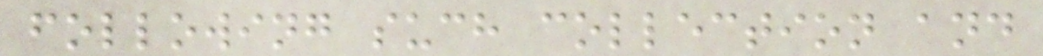following such collection and
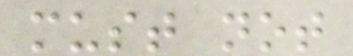must not
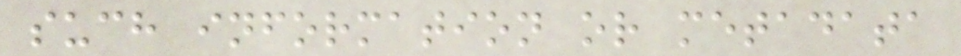such information or metadata
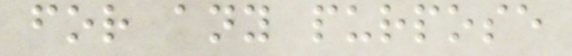for any purpose
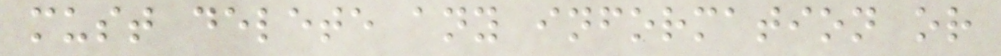must delete any information or
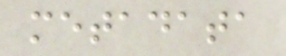metadata
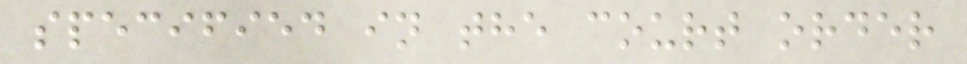specified in the court order
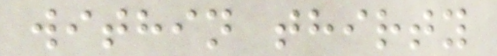within thirty
